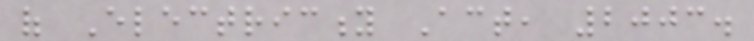of Electricity Act, 2003.
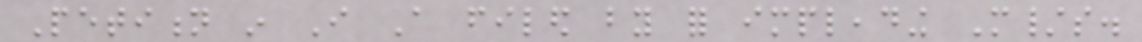Petition in I A filed by for impleading M/s.
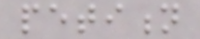petition
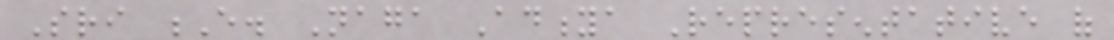Sri E. Naga Aditya Representative of
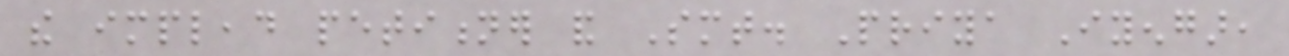the implead petitioner and Smt. Priya Iyengar,
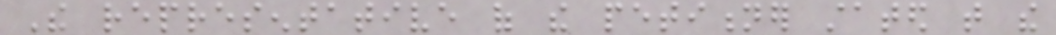The representative of the petitioner stated that the
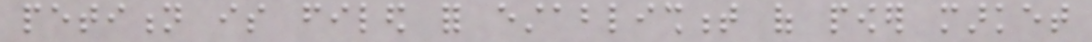petition is filed for establishment of power market
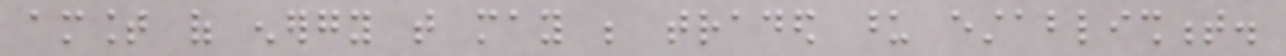amount of energy that may be traded upon establishment.
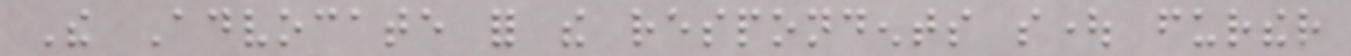The Advocate for the respondents sought further
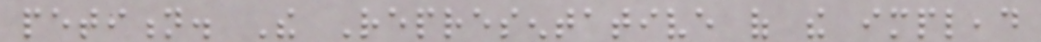petition. The Representative of the implead
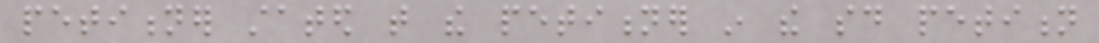petitioner stated that the petitioner in the said petition
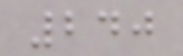240
